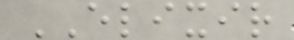ELIXIR
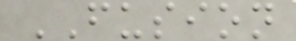FUSION
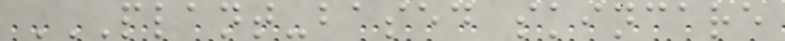PLANT-BASED SKINCARE
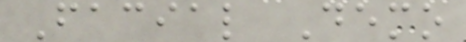Facial Demo
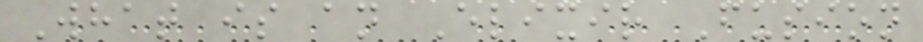What is an Elixir Fusion
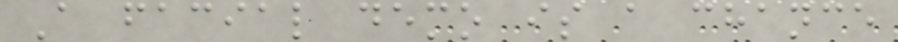A facial demo is a chance
